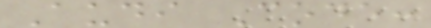Audi Code:
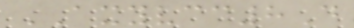AXYVCC8D
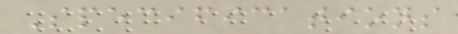Specifications
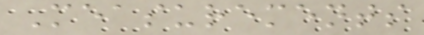Measurements
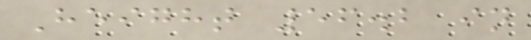Height 56.2 in
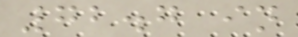72.7 in
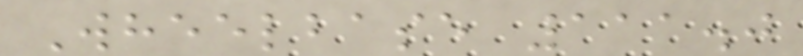Wheelbase 111.0
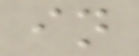in
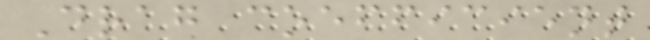Drag coefficient
